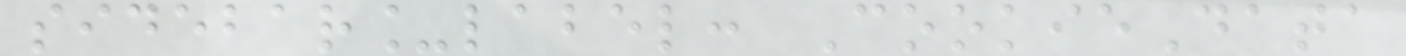sidebar_label: CookieData
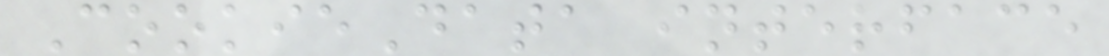CookieData interface
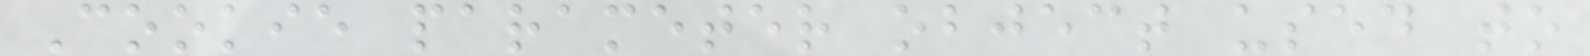Cookie parameter object used to
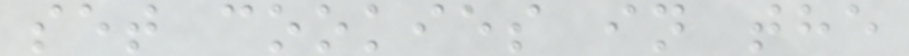set cookies in the
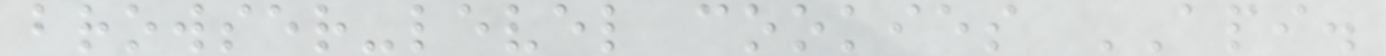browser-level cookies API.
